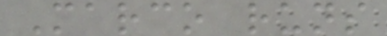Marco runs
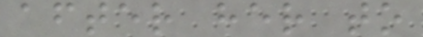after her to
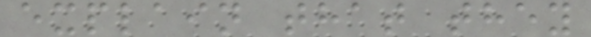explain that they
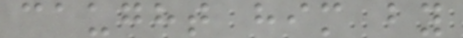caught him by
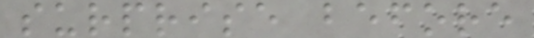surprise before
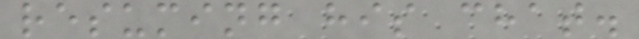resuming his chat.
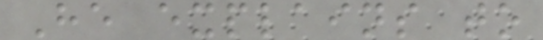He explains to
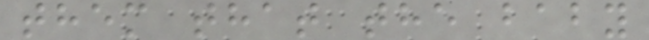them that the baby
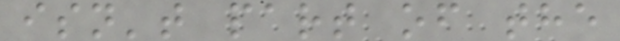isn't part of the
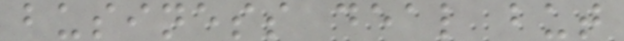business deal but
